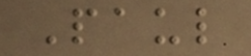Paul
